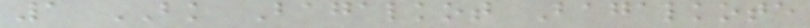1 BK Bagalkot Bagalkote
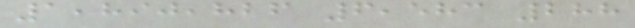1,890,826 6,583 288
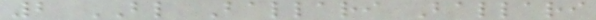2 BL Ballari Ballari
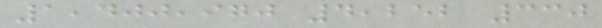1,400,970 4,252 330
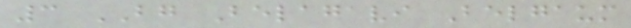3 BG Belagavi Belgaum
